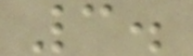3.
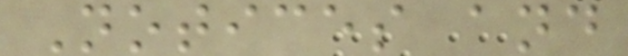Notices and
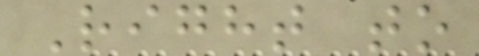Right to
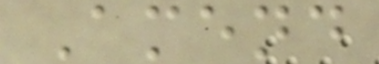Amend
